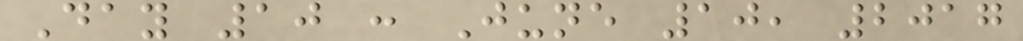Day 10 : June 10, 2017
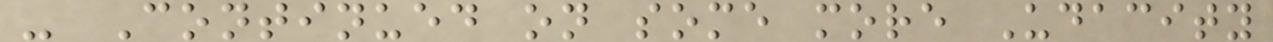- Continued on some more Udacity
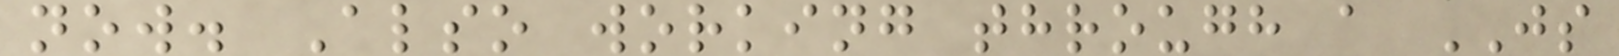now. Also working through a JS
